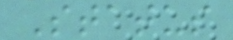Status
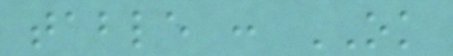table : OK
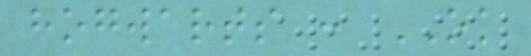hogwarts : OK
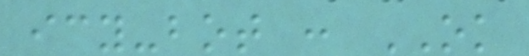icy-bot : OK
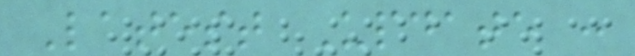Latest Update :
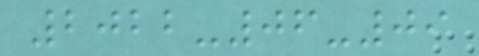2022-06-09
